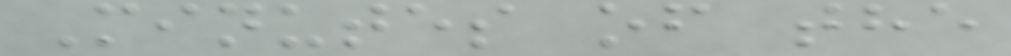Minutes of the
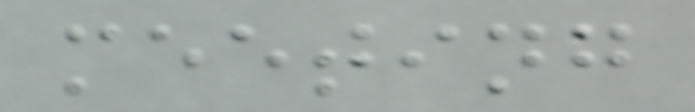meeting
